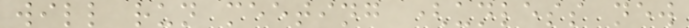will run meeting (unless new
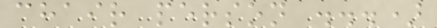chair person ...)
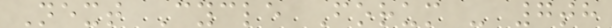Next Cycle Forum - 7th
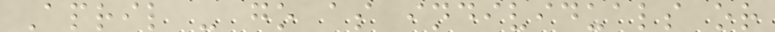April - go as individuals or
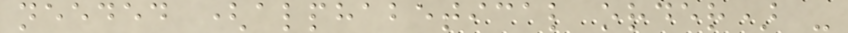needed (alphabetical order) -
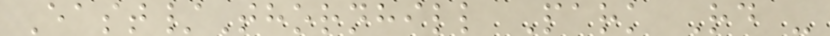East/Thornhill Park Rd -
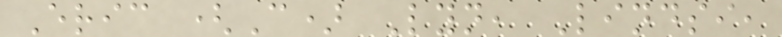Eric (C) Lyn, Lindsi,
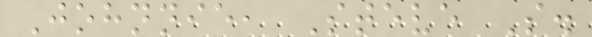Johnnie, Steve S.
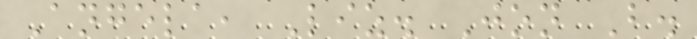Angela, Liz. Jon B.
